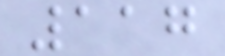117
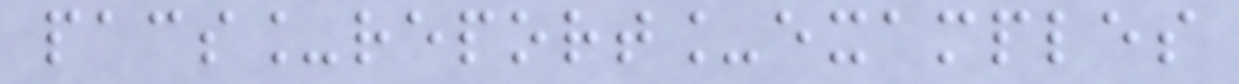pacs_report_examples
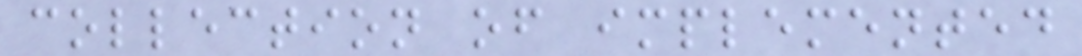collection of implemented
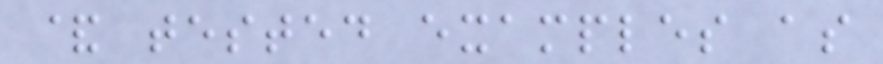& tested examples as
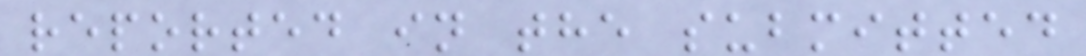reported in the submitted
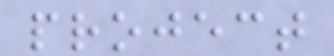project
